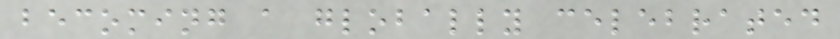becoming a globally celebrated
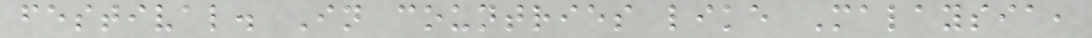festival. In countries like Malaysia,
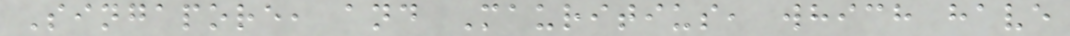Singapore, and Mauritius, which have
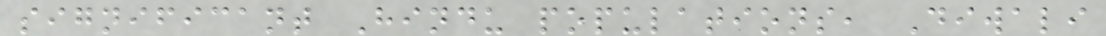significant Hindu populations, Diwali
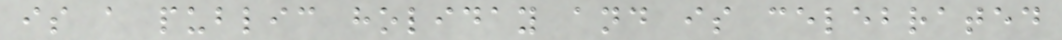is a public holiday and is celebrated
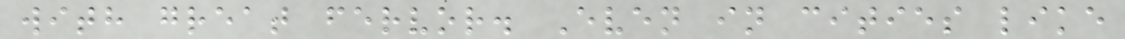with great fervor. Even in cities like
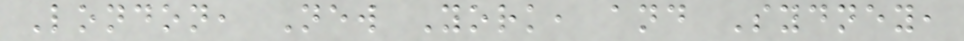London, New York, and Sydney,
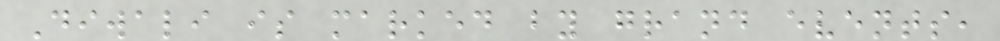Diwali is marked by grand events,
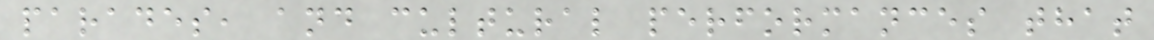parades, and cultural performances that
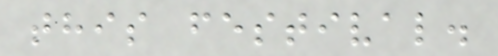this festival.
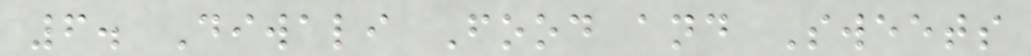6. Diwali Food and Sweets
